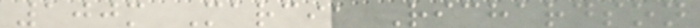100m Marcia Richardson
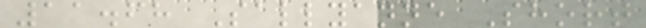11.68 Sallyanne Short
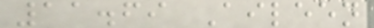11.69 Aileen
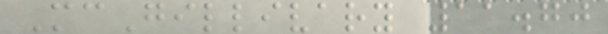McGillivary 11.70
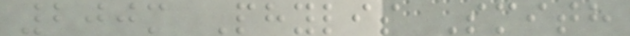200m Phylis Smith
